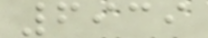6939
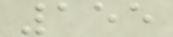155
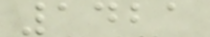1421
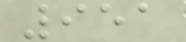951
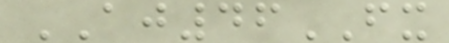AJ46FX
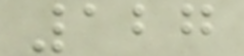127
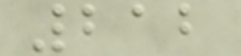212
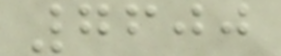7600
